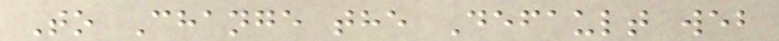To Change the Default web
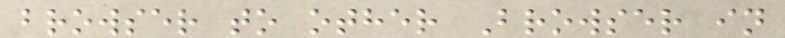browser to other Browser in
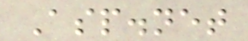Asp.net
